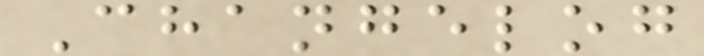Changelog
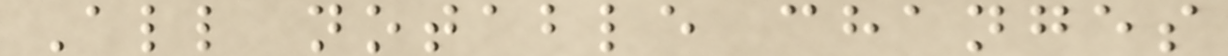All notable changes
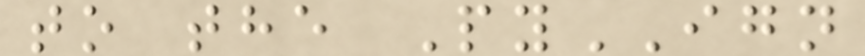to the PyIGN
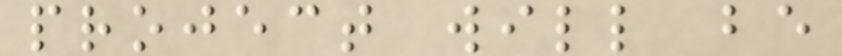project will be
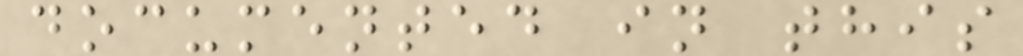documented in this
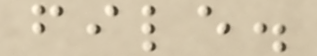file.
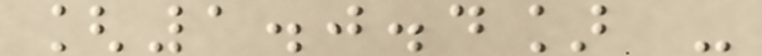[1.0.4] -
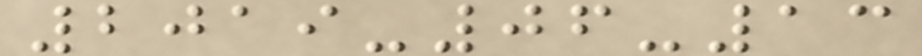2019-06-13
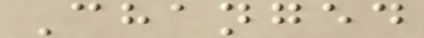Changed
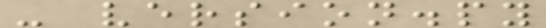- version.py
